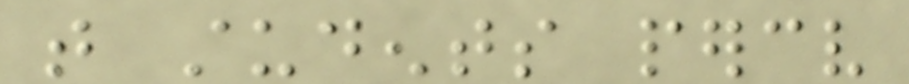that students perceive
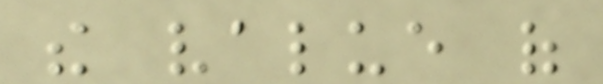the value of
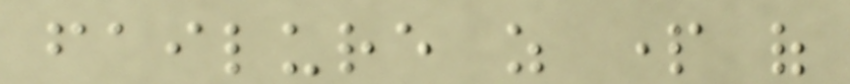failure as part of
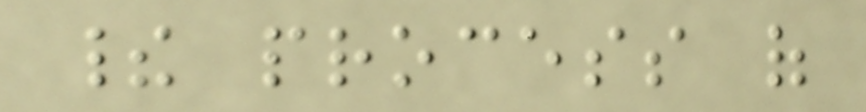their process of
